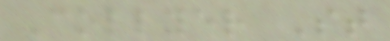Collyer St
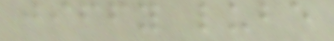jiffy lube
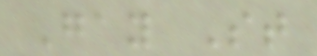Gay St
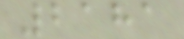2181
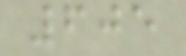605
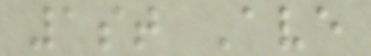1st Ave
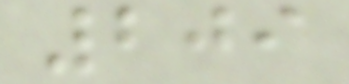209
